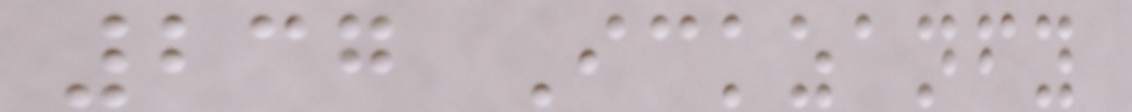237 Ickzanfy
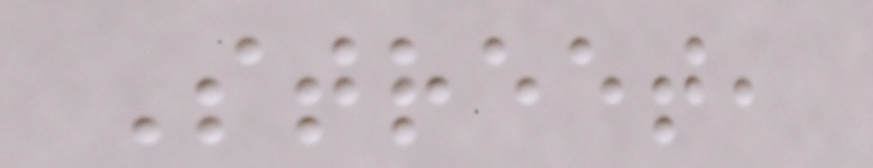Street,
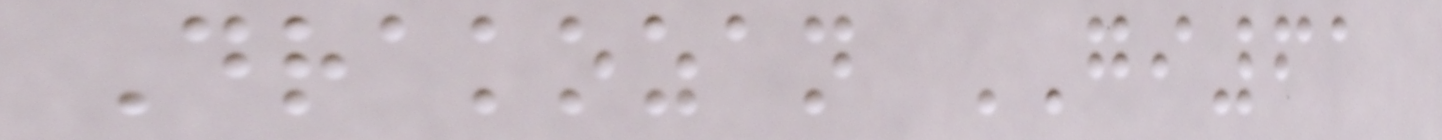Drakozan GI61
